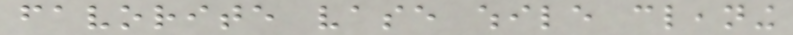favorite vase while cleaning
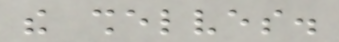the shelves.
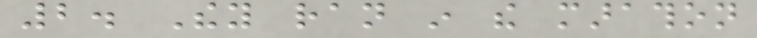2. They ran in the marathon
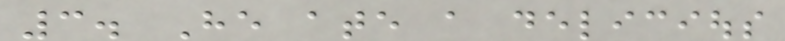3. He ate a delicious
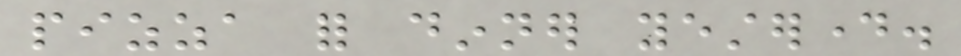pizza for dinner yesterday.
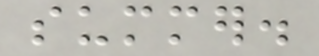summer.
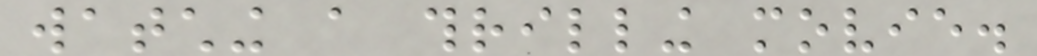watching a thrilling movie.
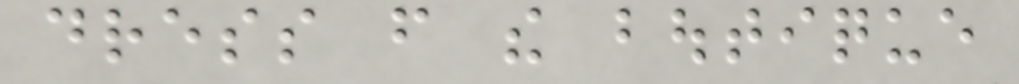dress from the boutique
